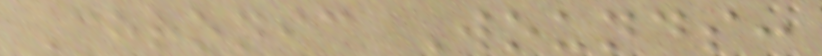Chronic Wounds:
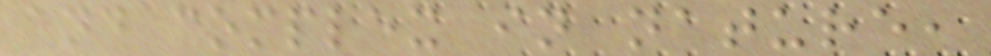and complex in nature,
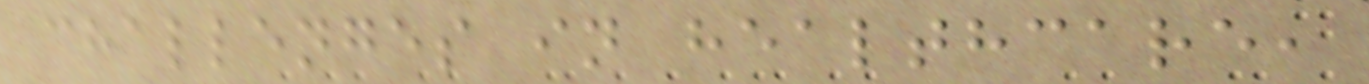challenges in healthcare,
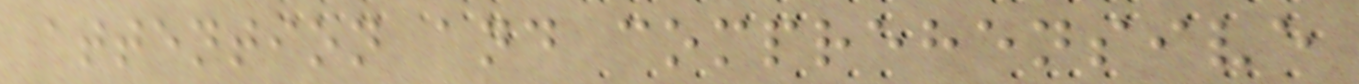attention and comprehensive
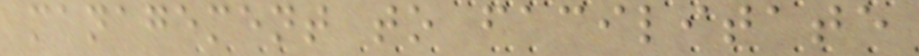management to facilitate
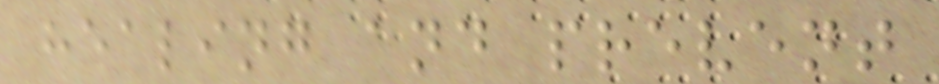healing and prevent
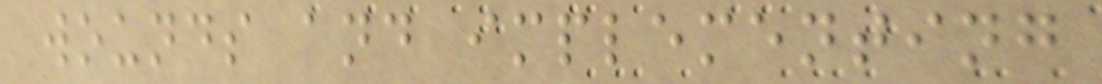wounds and implementing
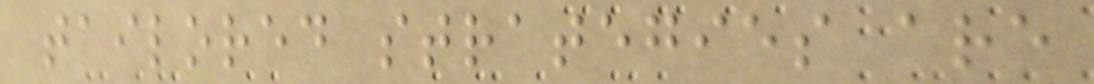tailored strategies are
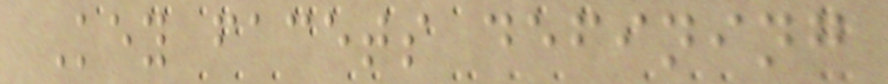Key facets defining
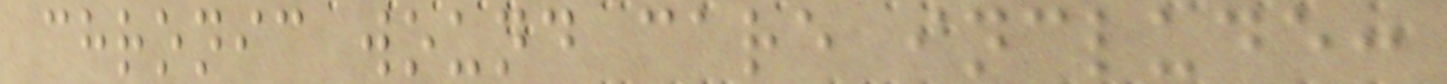chronic wound care include:
